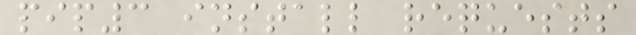pip3 install requests
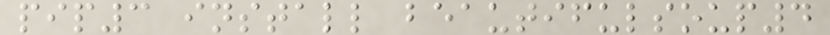pip3 install beautifulsoup4
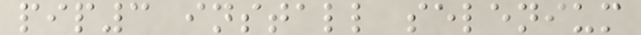pip3 install selenium
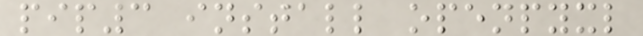pip3 install openpyxl
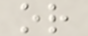or
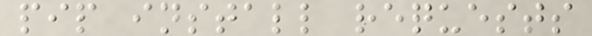pip install requests
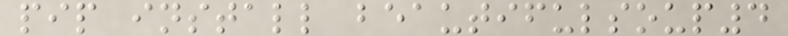pip install beautifulsoup4
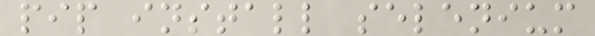pip install selenium
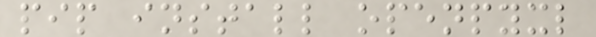pip install openpyxl
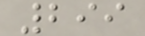299
